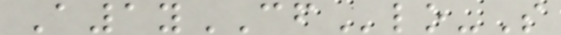A1yCFlo-S
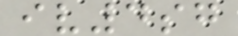iv4sg
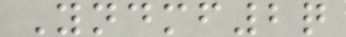Yndmf2q
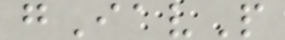gIavP
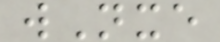wNxe
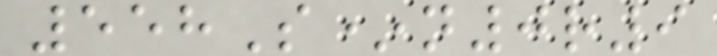558S*n0r9
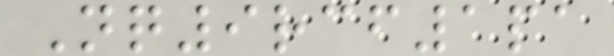Nq9rcf1pa
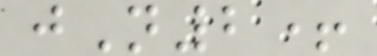jN2+
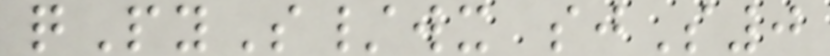qPyS/wx sjS0
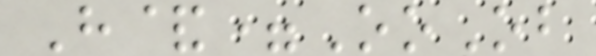H&=OoOb
